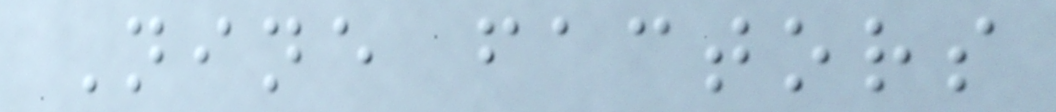Nine factors
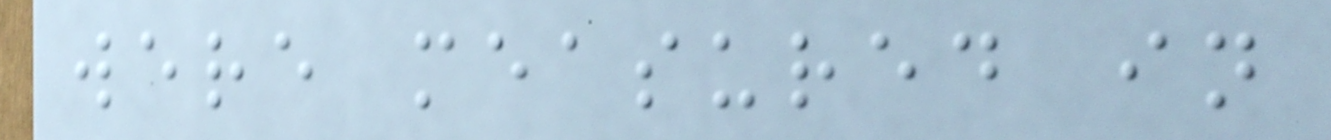were measured in
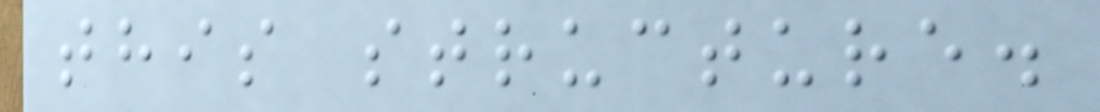this structure.
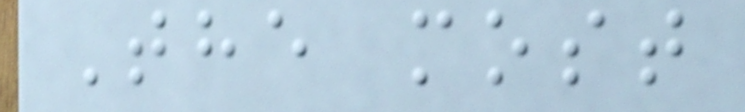The most
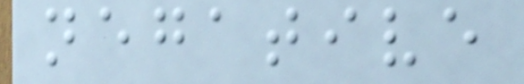negative
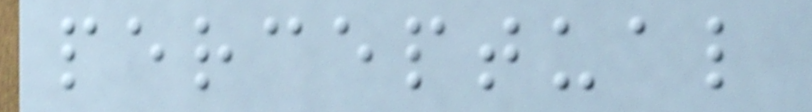perceptual
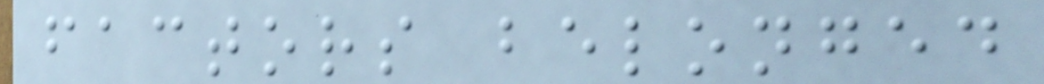factors belonged
